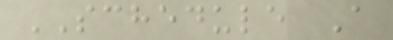SCHEDULE A
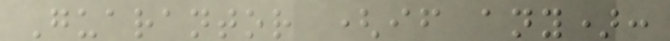Guarantor (if any):
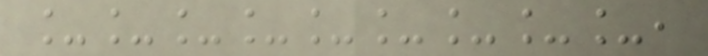_________,
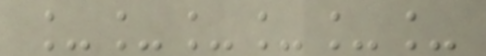______
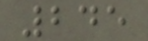245
